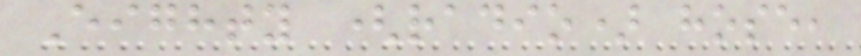Eighty (radio) hose,
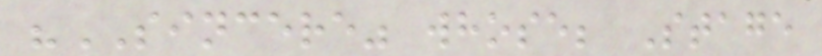"SINCERE" whose; Stage
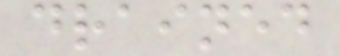drained
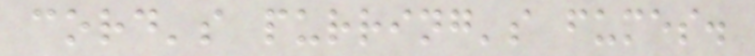cord's purring's fumes.
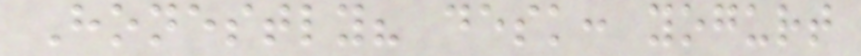Honestly? desk: yogurt
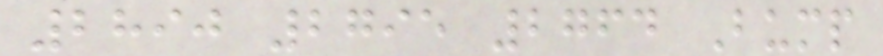2890 2795 2764 Bump
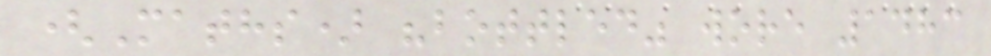(Maths) "bottled" wore 1483
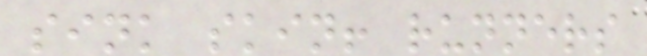sink skin! runners
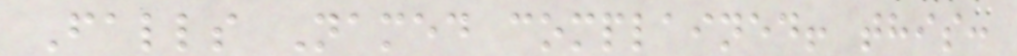Falls Named complained! this:
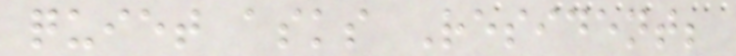quiet asks Resident;
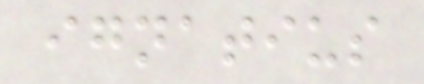ignatius
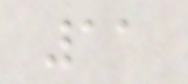11
